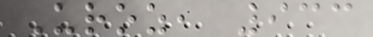Uroz, 933
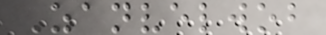Zanvelwob
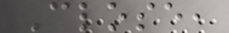Close,
